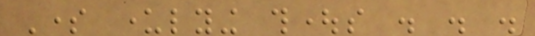Some underlying thoughts . . .
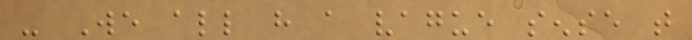- We all have a vague sense that
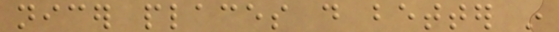nicer places do better in
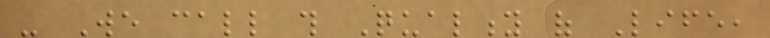- We call this Quality of Life,
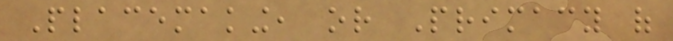Placemaking, or Primacy of
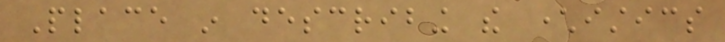Place in describing the characteristics
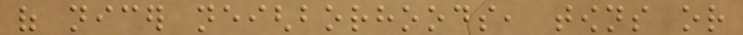of nicer neighborhoods, towns or
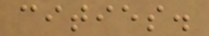cities.
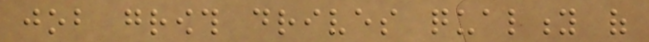job growth drives quality of
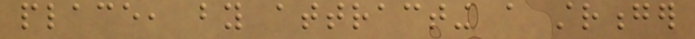place, by attracting a stronger
